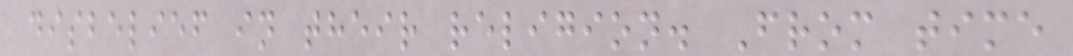disbelief in their religion. From time
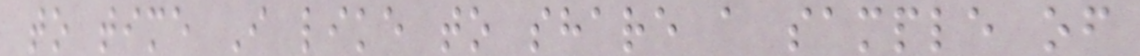to time I like to share a sample of
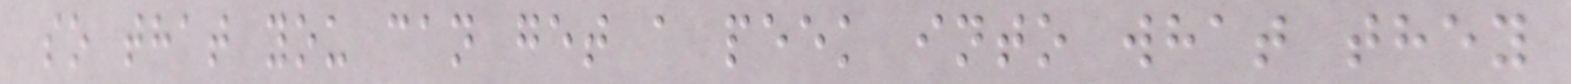so that you can get a peek into what they
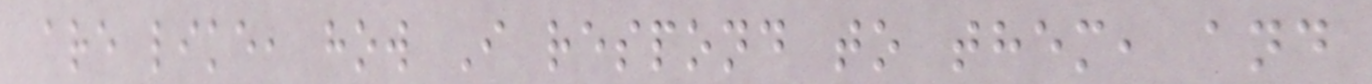are like, how I respond to them, and
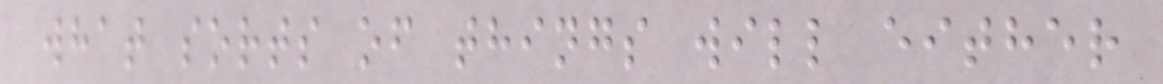what sorts of things will either
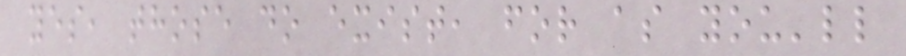yes, those do exist, for as you'll
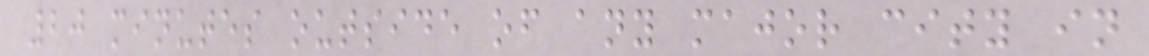20 minutes outside of any major city in
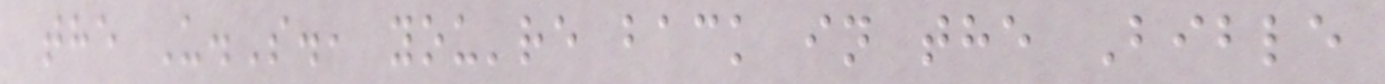the U.S., you're back in the Bible
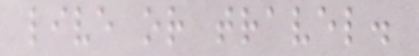live or travel.
